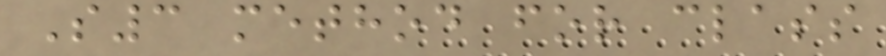S3 method for class
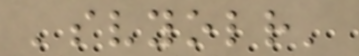'svyolr'
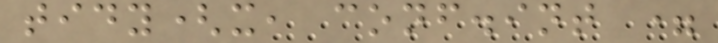tidy(x, conf.int =
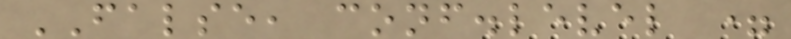FALSE, conf.level =
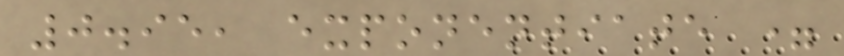0.95, exponentiate =
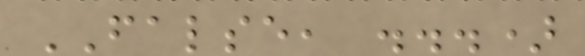FALSE, ...)
